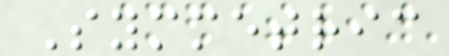Symmetric
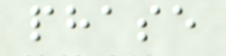phase
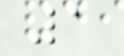1
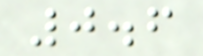0.6
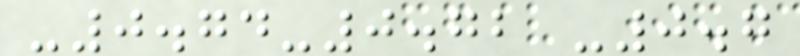-0.74-0.72 -0.7
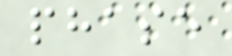phase
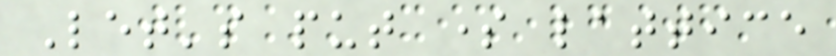Let's put some lattice
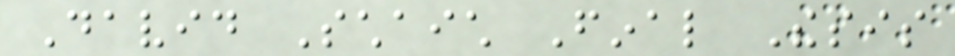David Schaich Final Thesis
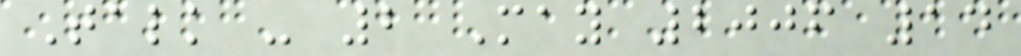Talk - 2 May 2006 14
